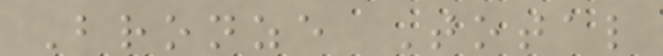Bronze Total
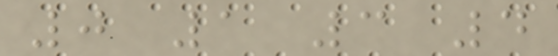0 1 3 4
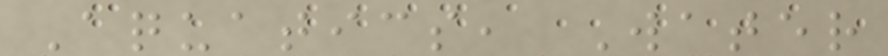Aquatics, Water
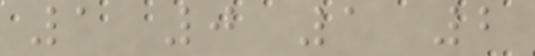1 0 1 2
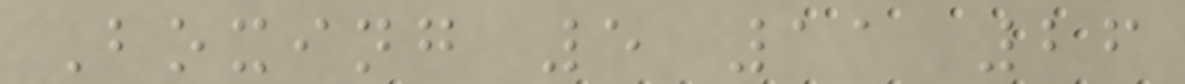Boxing 5 11 26
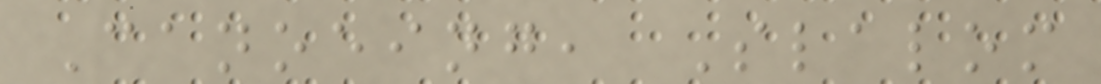Canoeing, Slalom
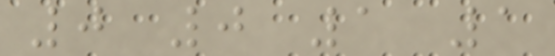0 0 1 1
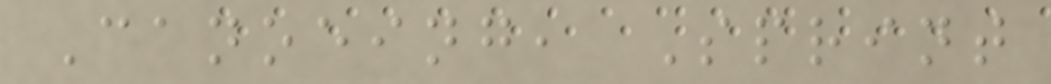Canoeing, Sprint
